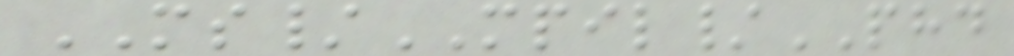MS/MPIL/PHD
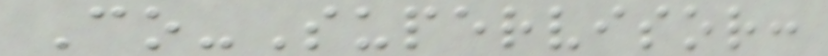Co-Supervisor:
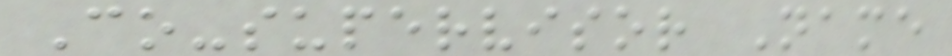Co-supervisor Name
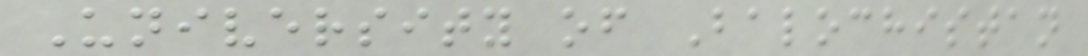University of Balochistan
